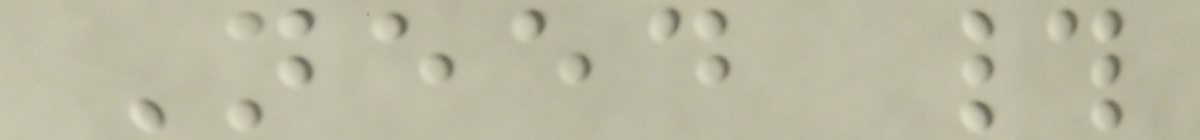Need #
